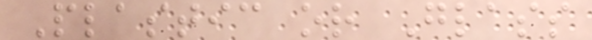Plastic or Glass
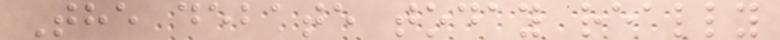The debate today really
